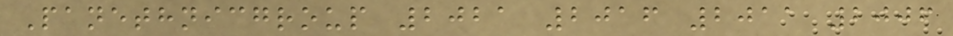Panethnicgroup 2021 2016 2011 2006
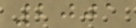2001
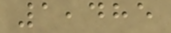1,485
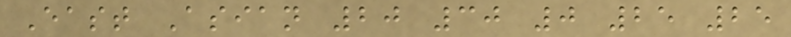East Asian 20 30 0 25 25
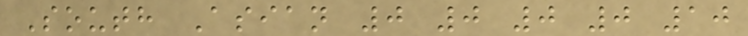South Asian 0 0 0 0 10
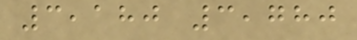3,180 3,780
